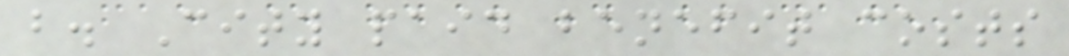b. City paid benefit costs
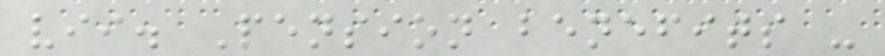vii. Pension benefits -
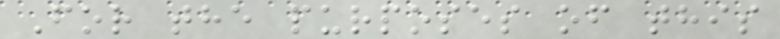For the purposes of this
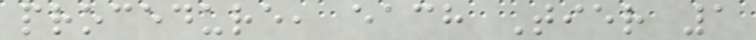procedure, each Tier 1
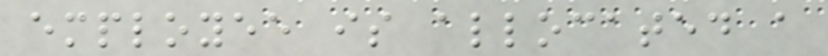employee is allocated a
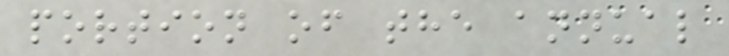portion of the annual
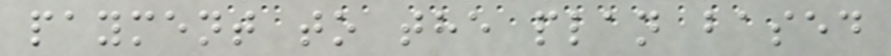payment to the plan based
